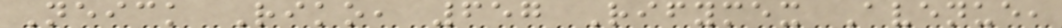Neick Riko, 657 Rifymex Avenue,
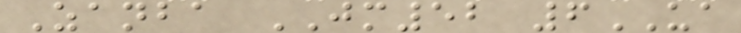Zanba JM52 6UA
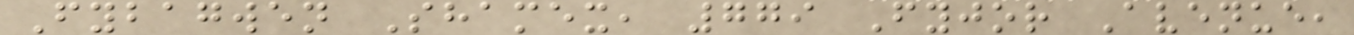Fybagwen Shamex, 779 Fyjor Avenue,
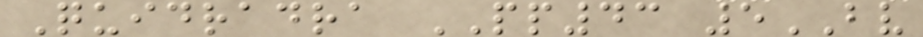Quidradra PP43 5BV
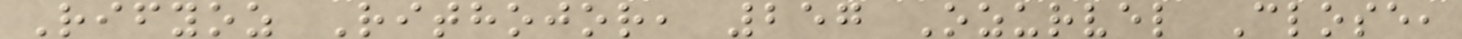Rifyoz Rithojor, 257 Ozurvel Close,
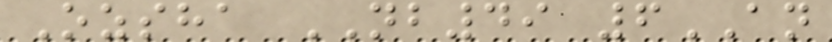Ozsha NB49 6AN
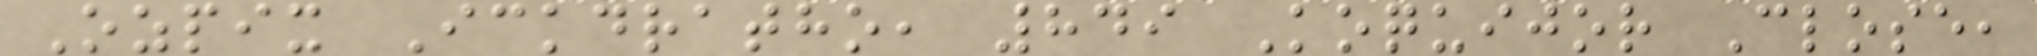Ozpix Ickdratho, 849 Koquijor Close,
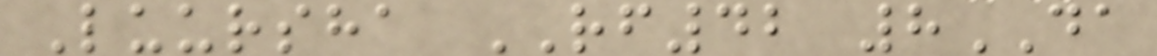Luursha RF42 8DA
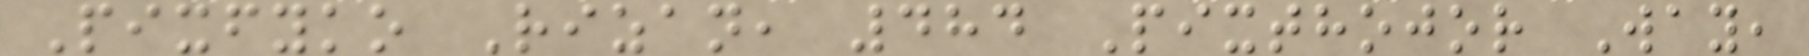Pixfyko Rizan, 484 Pixthojor Way,
